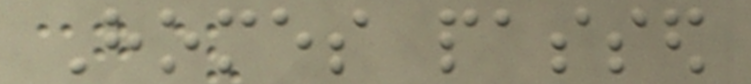Homes passed
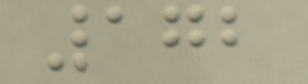172
